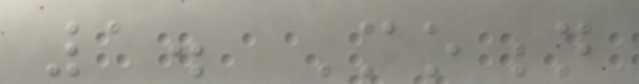1. Motion
